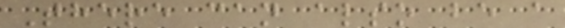There can also be a
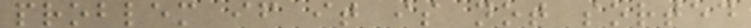problem if it is not sorted
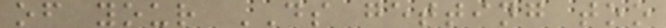of your DS getting too
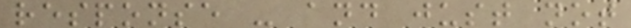response - and just not
